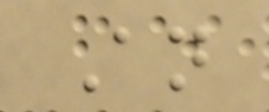An
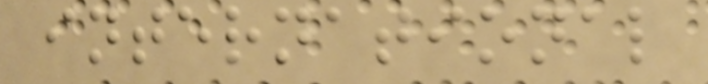international
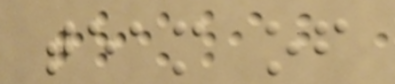team of
